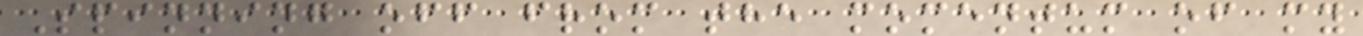Spinning off from the momentum of my
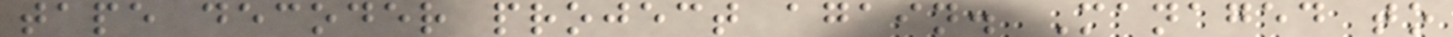tape decoder project again. Managed to
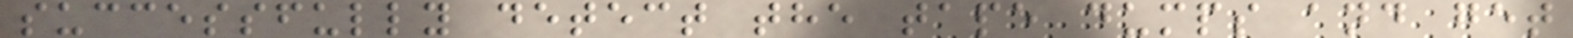successfully detect the tape dumps and get
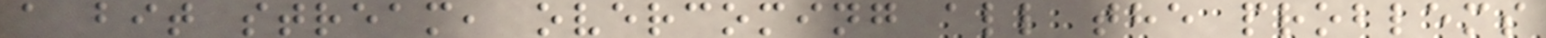a bit stream, overcoming all the problems
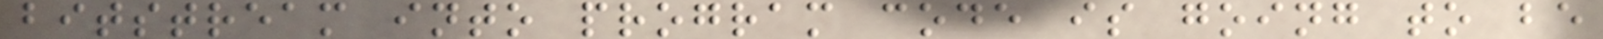bitstream into program code is going to be
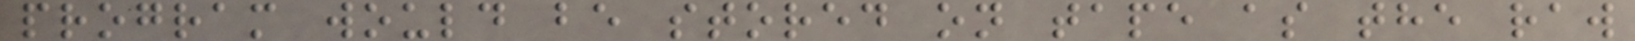program would be stored on tape as the raw
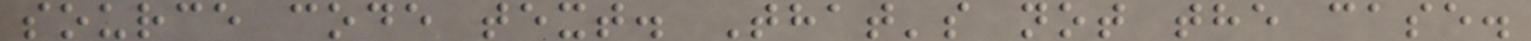source code text. That's not the case.
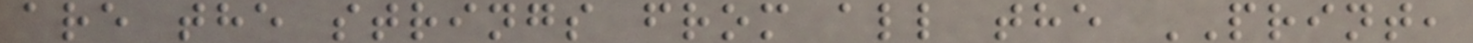are the strings from all the PRINT,
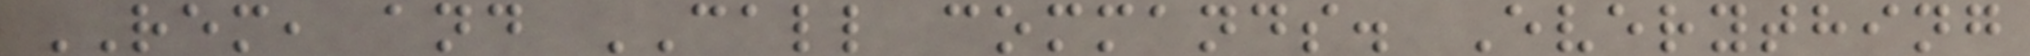REM, and CALL commands. Everything
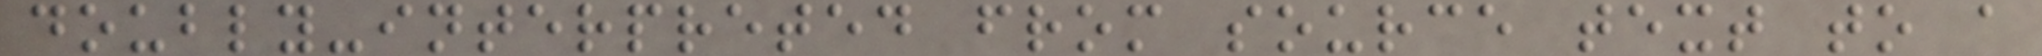doubly-interpreted from source text to a
